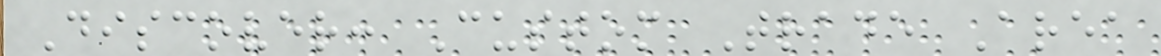Discover: Custom Trade Area
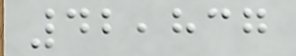42,837
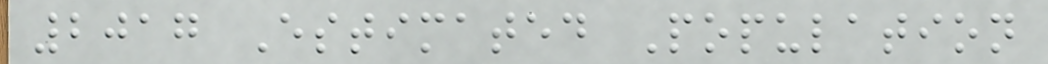2017 Estimated Population
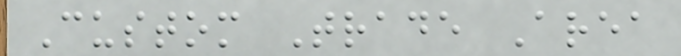Custom Trade Area
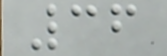36
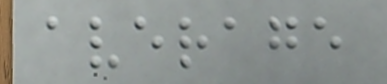average
